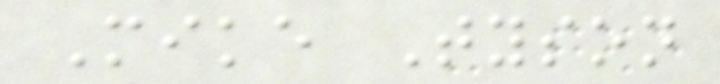Mike Tyson
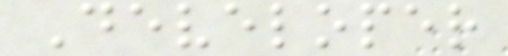Developer
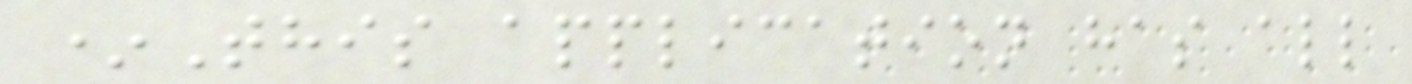*This application has all
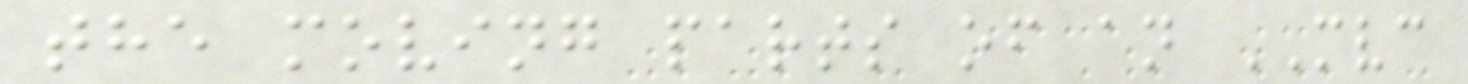the moving parts of an MVC
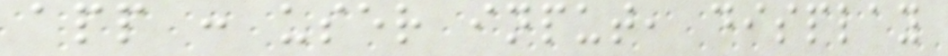app : user input, display
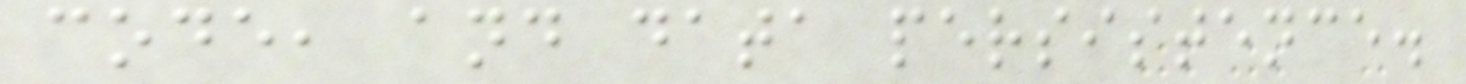code, and data persistence.
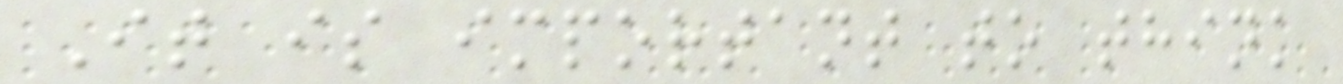It is important to think
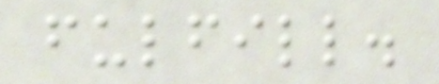fulfill.
